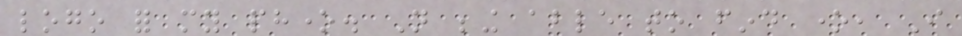logo for my phone. Not being able to find one, I
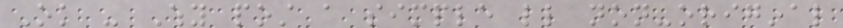Ok - Why post a simple little non-original
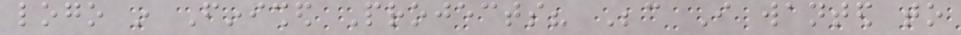logo in Finished Projects? Because I wanted to
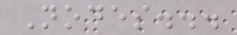Nodes...
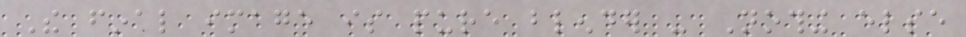The final image is pure blender - Nothing else
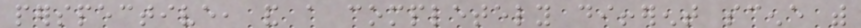perspective, and a completely different scene with
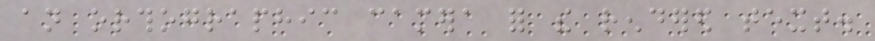an orthographic camera for the rendered text.
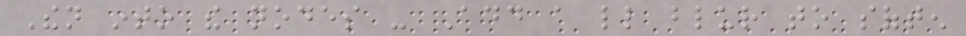Then into the nodes - Add a little blur to soften
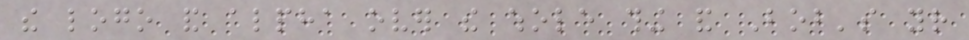the logo and alpha over the whole thing and Bob's your
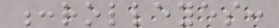:rolleyes:
